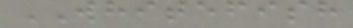WHITEFISH
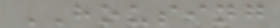HOUSING
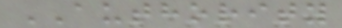AUTHORITY
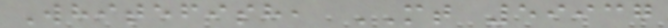Whitefish, MT 59937
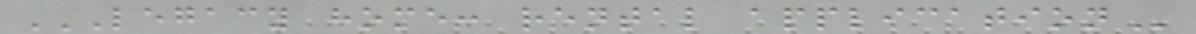LEGACY HOME: RENTAL APPLICATION
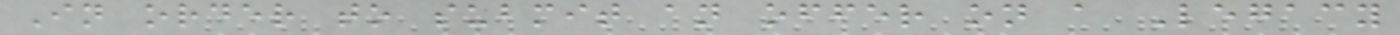In order to submit an offer on a Legacy
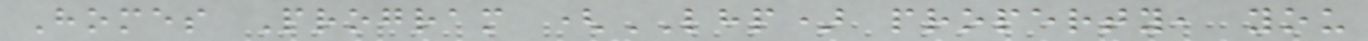Homes Program (LHP) property, you
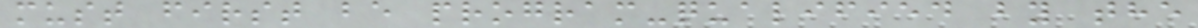must first be program-qualified by the
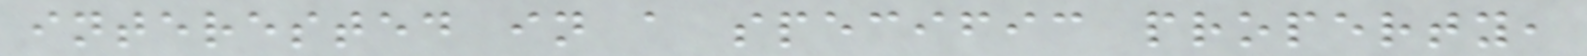interested in a specific property,
